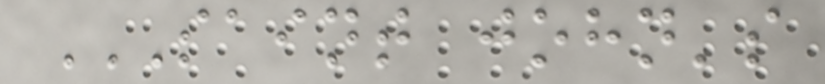SAINT JOHN'S
